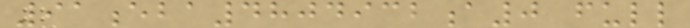91eba4804932a0 full
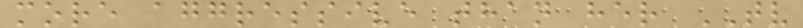more aggressive than her TV
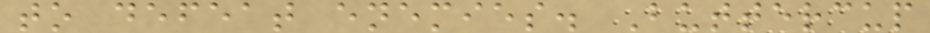to defeat enemies. Buttercup
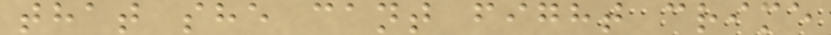that she cant fight crime
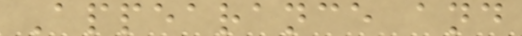Appearance and
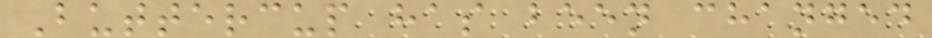Buttercup has been changed
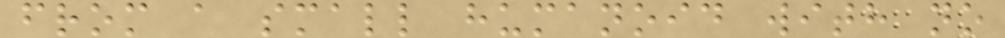from a small humanoid with no
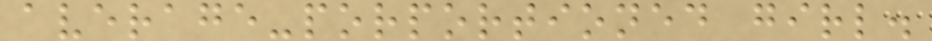average-porportioned girl.
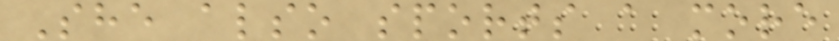She also sports a more
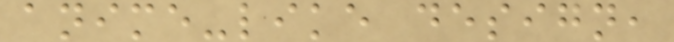anime-like design,
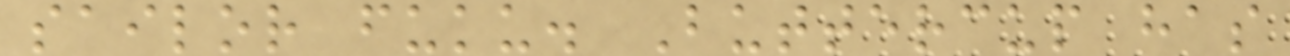sailor fuku. Buttercup has
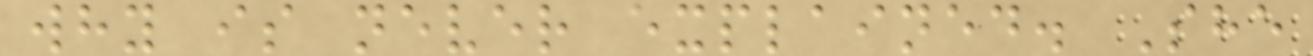why is never explained. She
